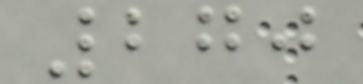270
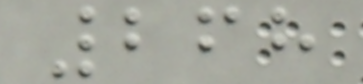268
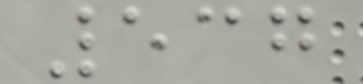537
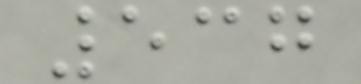537
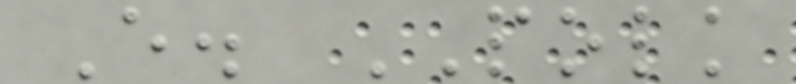E. POLK
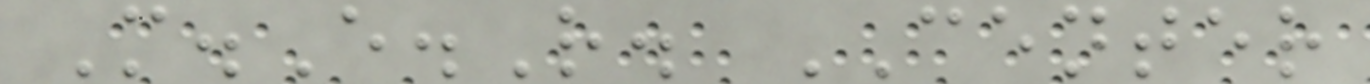M.E.R. CENTER
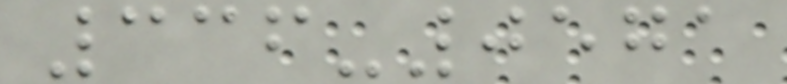336-0571
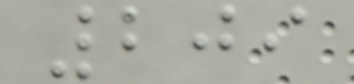209
